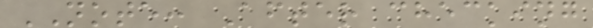NOTE: After checking
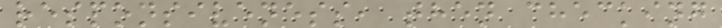responsiveness, then checking
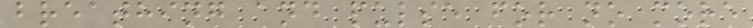breathing and pulse for no more
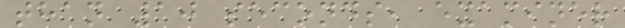than 10 seconds, examiner
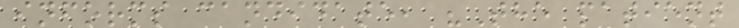informs candidate, "The patient
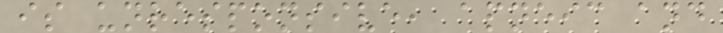is unresponsive, apneic and
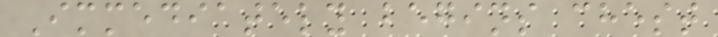Immediately begins chest
